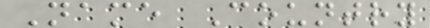Name Country
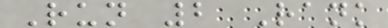Run 2 Rank
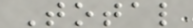Total
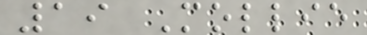19 Mollie
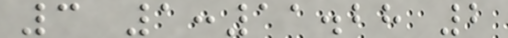3 1:11.28 2
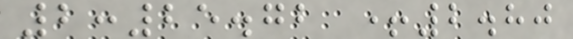2:25.72 +2.80
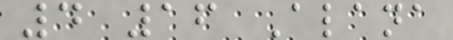4 16 Alana
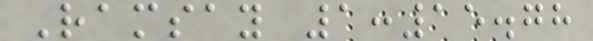Ramsay 1:15.78
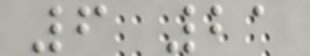6 21
